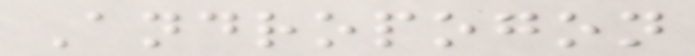Andropogon
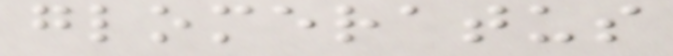glomeratus
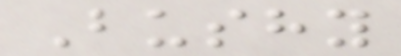Bushy
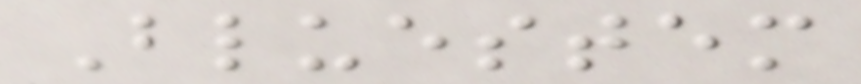Bluestem
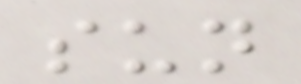sun
